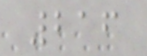216
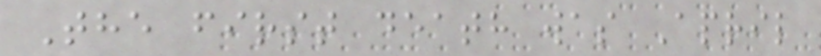The first death was April
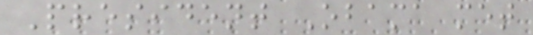President Obama met
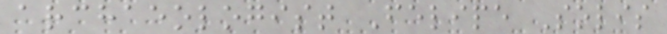archaeologist Felipe Solis
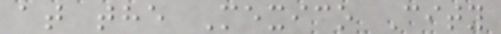at the Mexico City
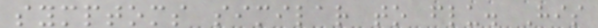symptoms similar to flu. His
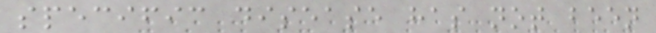specific disease has not been
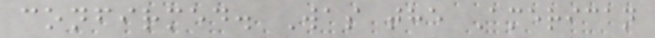confirmed. Was the American
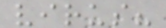virus?
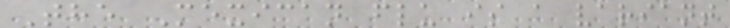The Mexican flu is a variant
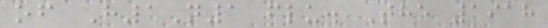of H1N1 flu. The 1918
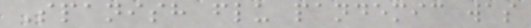Spanish flu pandemic was
